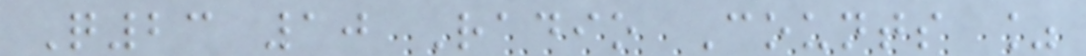Q23 10 Radio Counts %
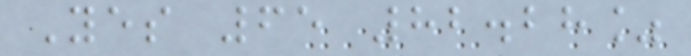Yes 65 82.28%
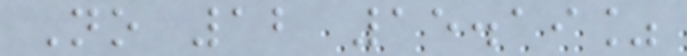No 12 15.19%
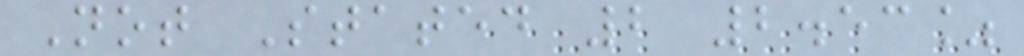Not Stated 2 2.53%
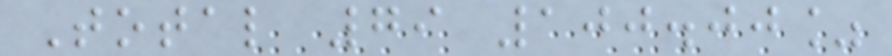Total 79 100.00%
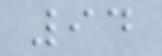94
